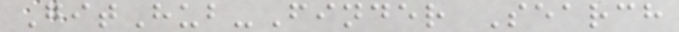GitHub-Finder Search
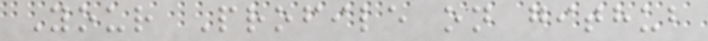Your Profile on github
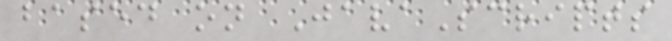based on JavaScripts
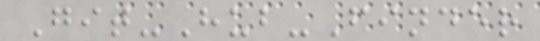Git-Hub-Finder
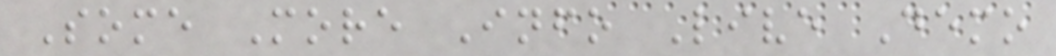Some More Info Live Demo
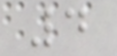4
